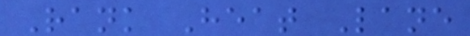Rank Heat Lane
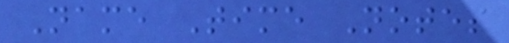Name Time Notes
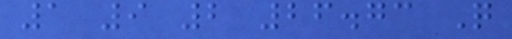1 9 2 26.73 Q
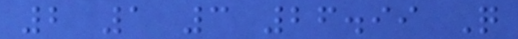2 1 3 26.99 Q
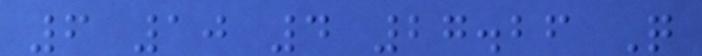6 10 4 27.26 Q
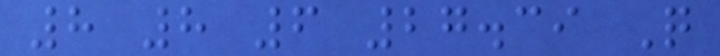8 8 6 27.39 Q
